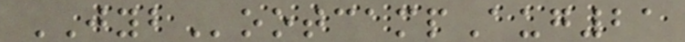JYBootcampAug21
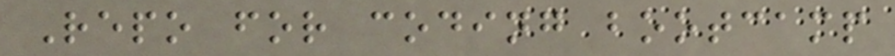Repo for coding bootcamp
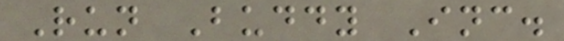Run Buddy Inc.
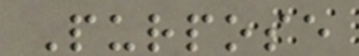Purpose
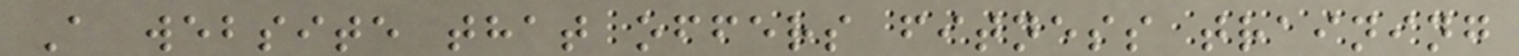A website that offers fitness training
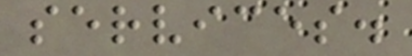services.
